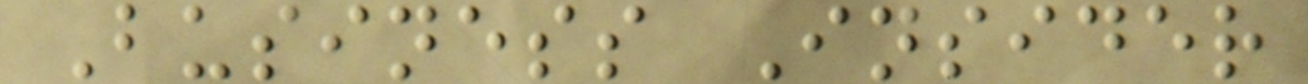Business Insider
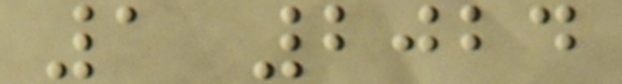1 2024
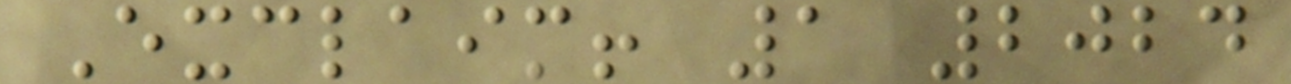Exclaim! 1 2024
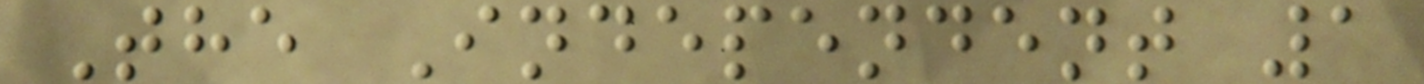The Independent 1
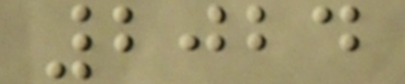2024
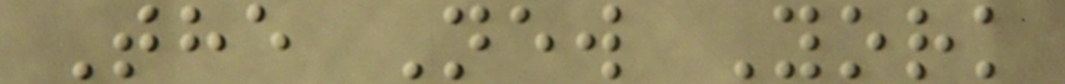The New York
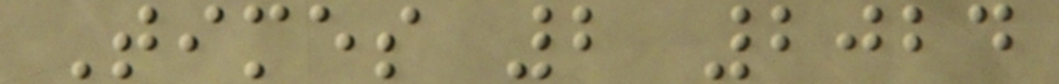Times 2 2024
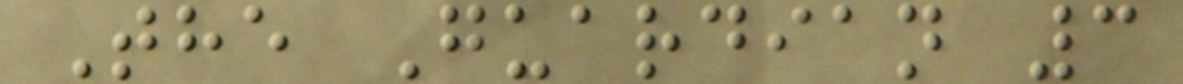The Guardian 3
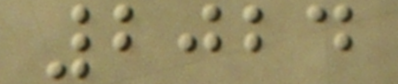2024
